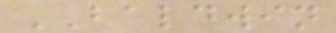BALDWIN
